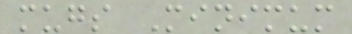mugs Minimum
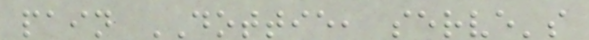pain DOTTIE, serve's
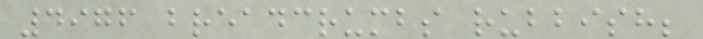4976 breadcrumbs rubbish;
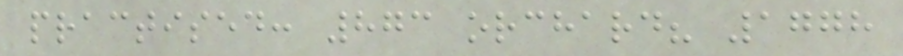practised: 873 orchard? 1778
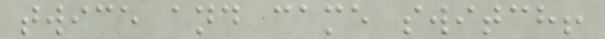twice and came switch!
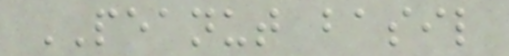PEANUT basil
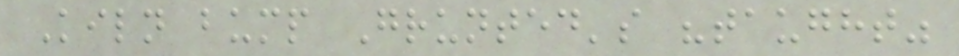Kiln bump Grunted's "taught"
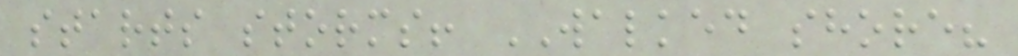starts storms! WALKED shore?
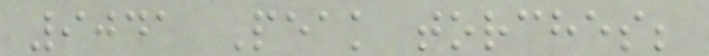9041 Peak torches;
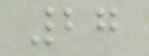27
